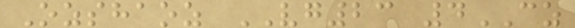Ozshaoz VG23 4CZ
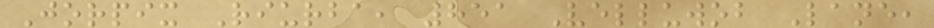Jorpix Riurba, 851 Velluwob Lane,
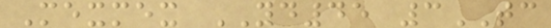Mexmex YD45 3TC
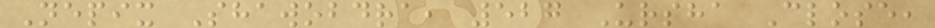Nepix Shawobdra, 527 Ursha Close,
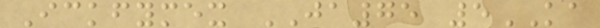Ickfymex JA75 5KA
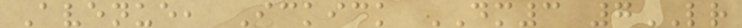Avenue, Ickick DM3 7LR
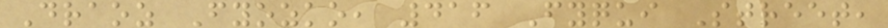Draoz Fyozko, 416 Fyqui Street,
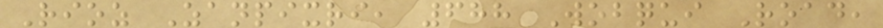Rioz Zanpixri, 688 Wobqui Road,
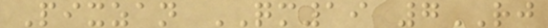Pixzan QM19 7RJ
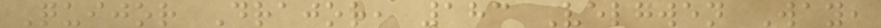Quijor Drajor, 183 Velgwen Way,
